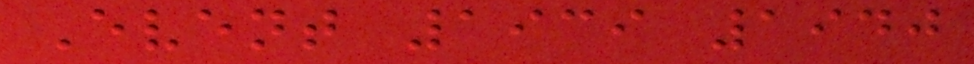Event 1939 1940
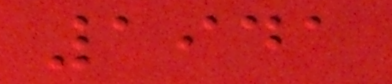1941
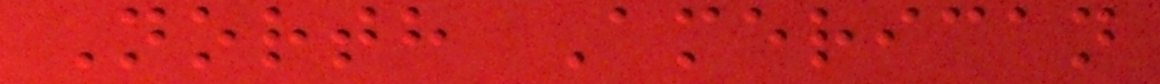North American
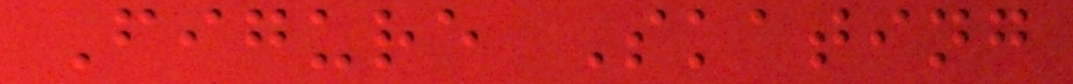Figure Skating
